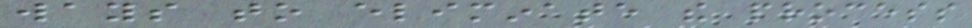ways to eliminate the process
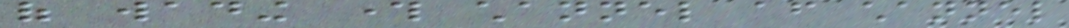of wading through channel after channel
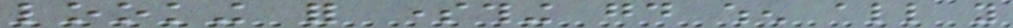looking for something good when all you
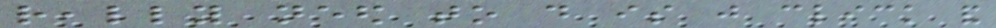really need to do is just click and
